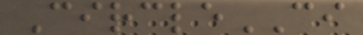CircleCI
